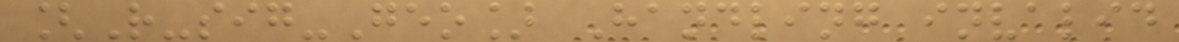[R-sig-Geo] Handling invalid
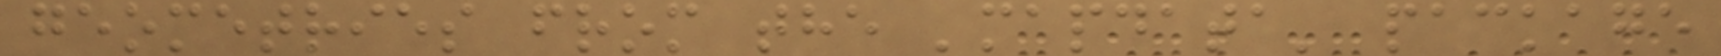geometries from the 'mapdata' package
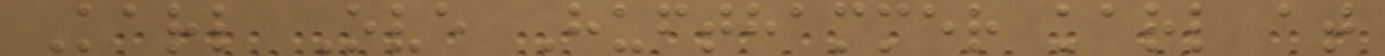Karl Ove Hufthammer karl at
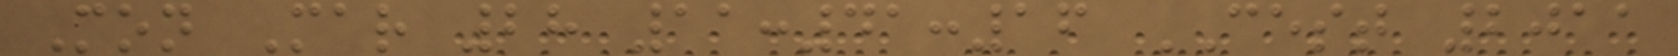Mon Mar 28 11:41:16 CEST 2011
